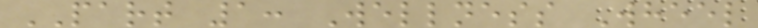PART 1: Wellness Wheel
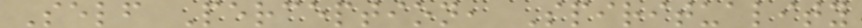Self Perception, Spirituality
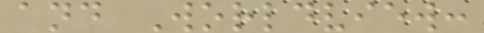and Worldview:
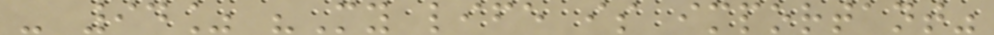- 94% "My life is important"
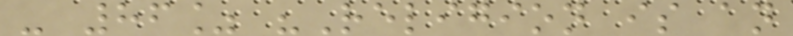- 86% "Religion is an
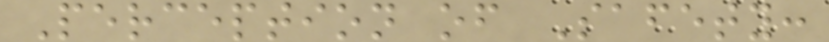Perception of Safety:
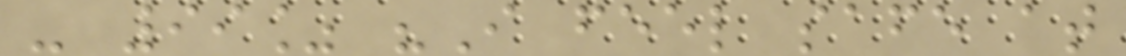- 99% "I feel safe at
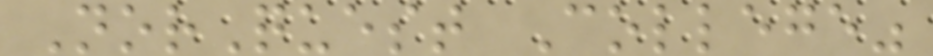NorQuest College"
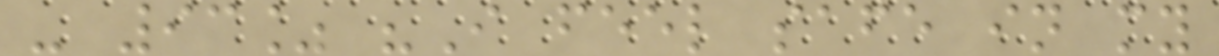- 93% "I feel safe in my
